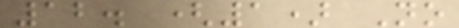12. (1) No
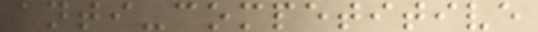anti-competitive
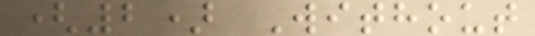(2) Without
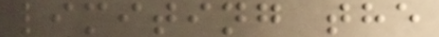limiting the
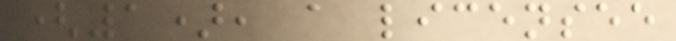(1), a licensee
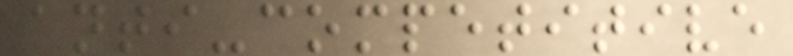anti-competitive
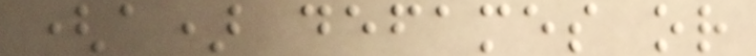(a) defames or
